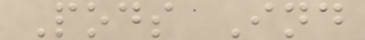Pods Ind
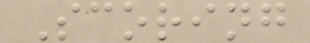Scoring
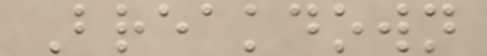Breakdown
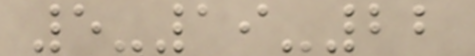5-19-22
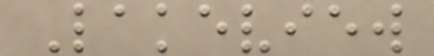Lakeview
